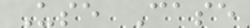Use Case
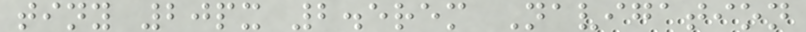tiny 20px 2.5rem Navigation
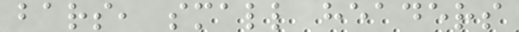bars, small headers
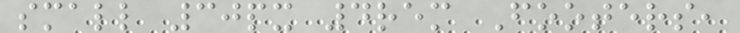small 30px 4rem Footers,
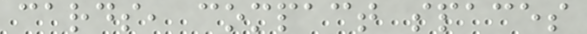cards, compact spaces
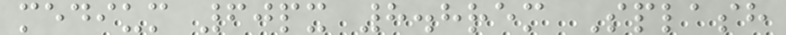medium 60px 8.8rem Splash
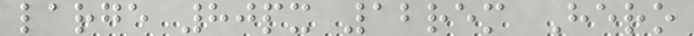large 80px 12rem Hero
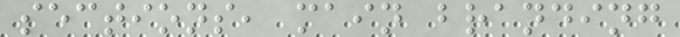sections, main branding
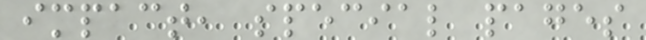impact, special pages
